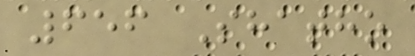656 Shatho
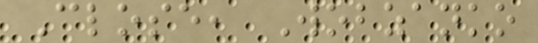Close, Wobzanko
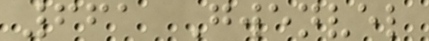661 Gwenvel
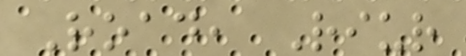Road, Riur
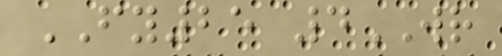FY25 4WR
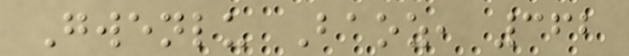Gwenlu Baoz, 362
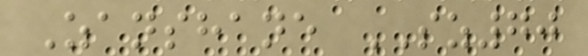Zanshane SZ70
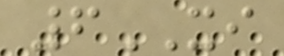6XI
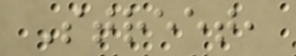Street,
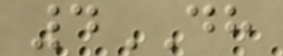4DH
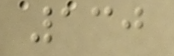130
